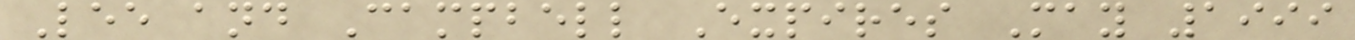Lee and Campbell Expires May 1999
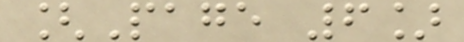[Page 6]
